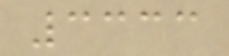3333
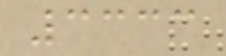3333
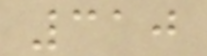310
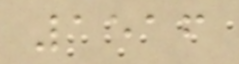1516
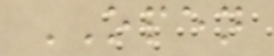OPEN
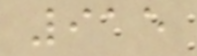915
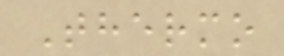Thermo
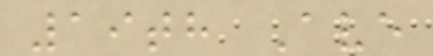19th Ave
